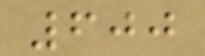600
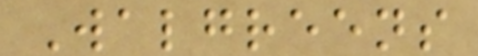Walgreens
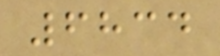6834
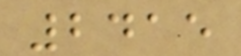2415
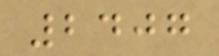2407
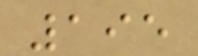195
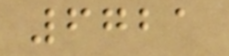6721
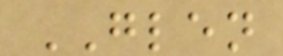GLEN
